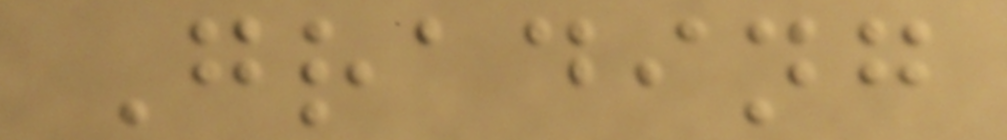Grading
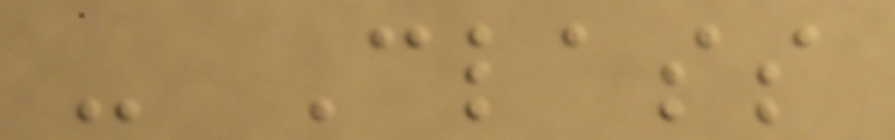- Class
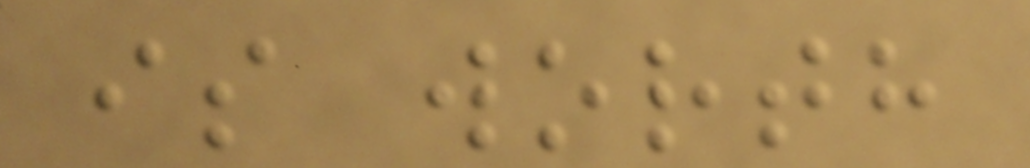is worth
